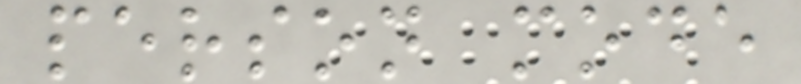person mode
